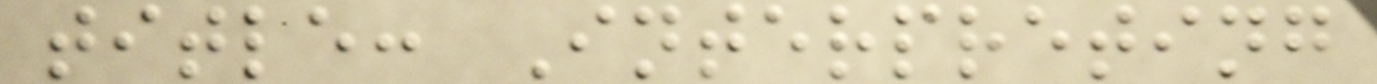title: Interpreting
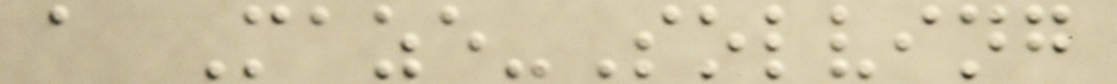a Maze-Solving
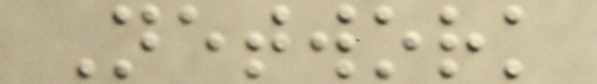Network
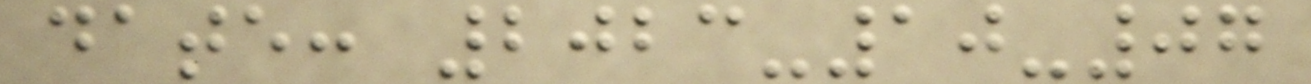date: 2023-10-07
